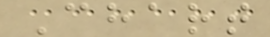Chart
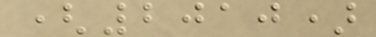(2010)
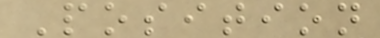Position
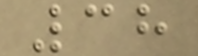38
